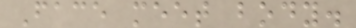Face meet body.
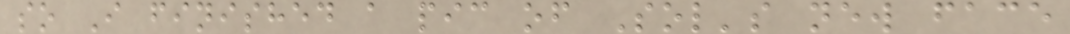so I finished a pic of Sol's new face
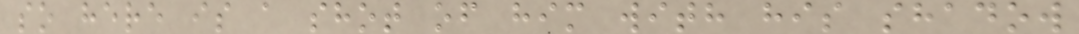so here is a shot of him with his shadow
